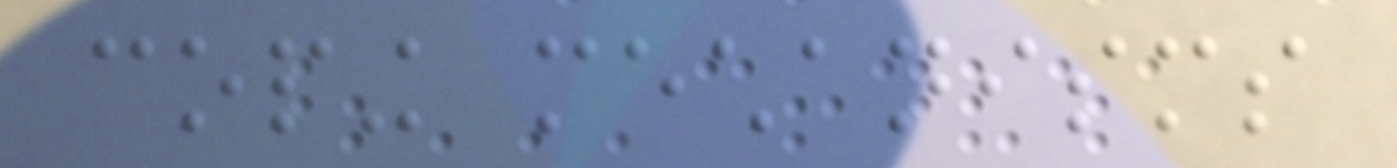coping mechanisms
